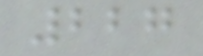227
